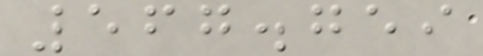567.759
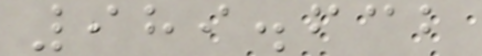989.632
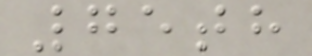75th
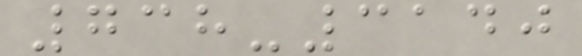738-3140
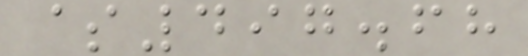$497.68
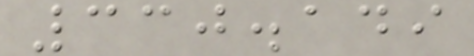330.149
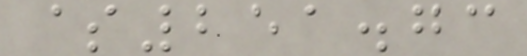$251.73
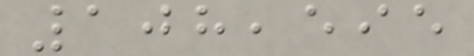108,595
